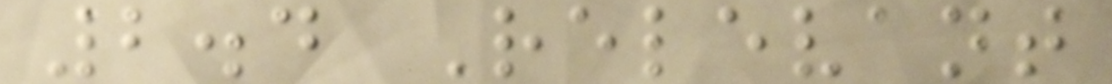2.4 Relevant
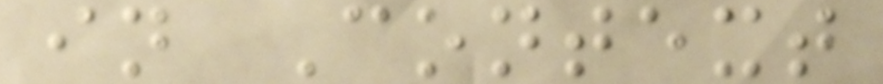in Context
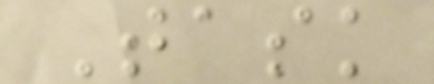Task
